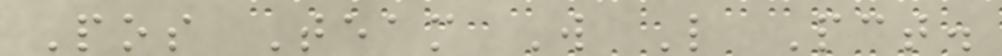Pos Team W L Pct.
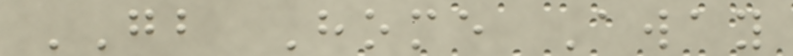GB Home Away
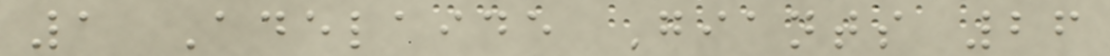1 Adelaide Giants 26
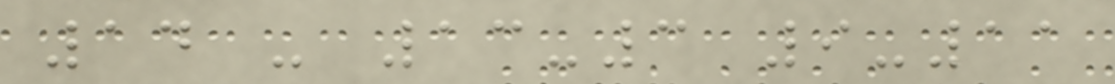14 - 13-3 9-11
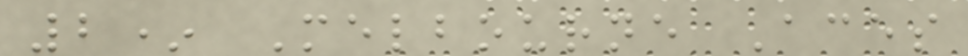2* Melbourne Aces
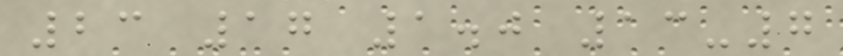23 17 1.0 13-7
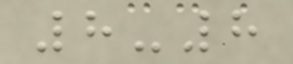8-8
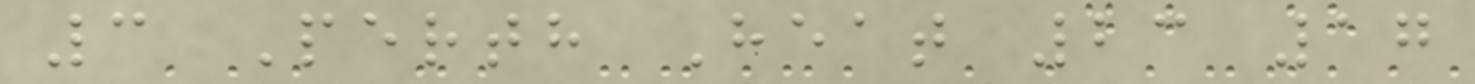3 Perth Heat 23 17
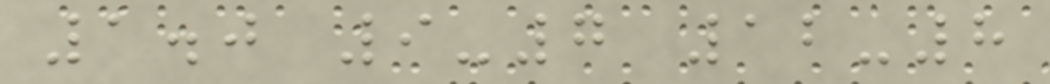1.0 9-7 12-8
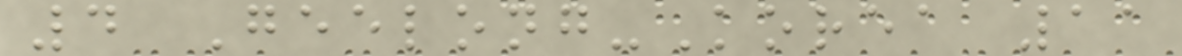4 Geelong-Korea 11
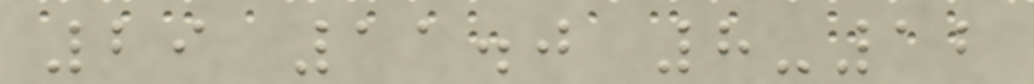29 11.0 8-12
